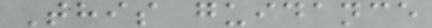This guidance
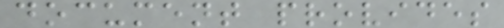document provides
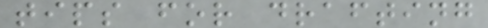tips for drafting
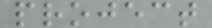project
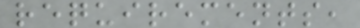requirements,
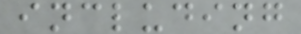including
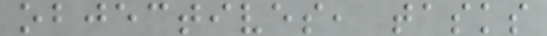objectives, tasks
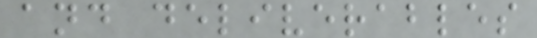and deliverables
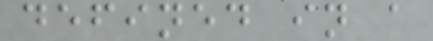defined in a
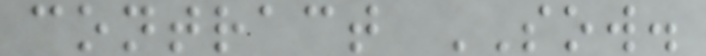contract SOW.
